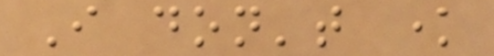I don't know
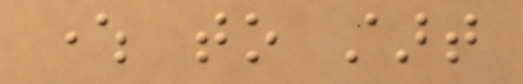where to start
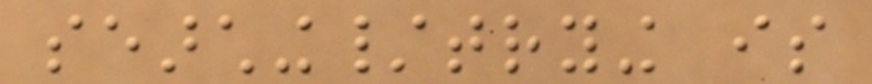searching/trying is
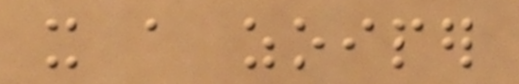it a zoiper
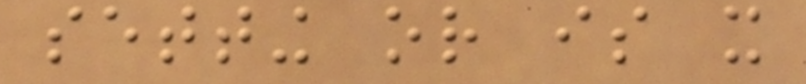setting or is it
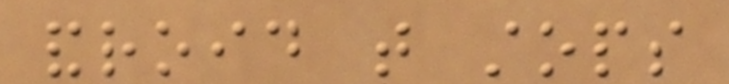android that stops
